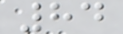84
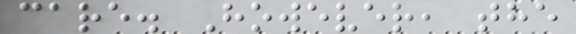care. However, the
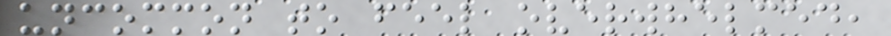uncommon to feel overwhelmed,
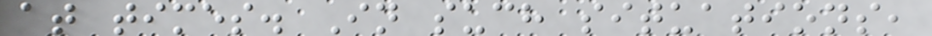at times. In such situations,
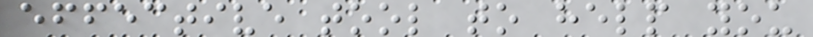effective tool to help you
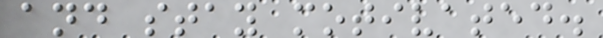and stay motivated.
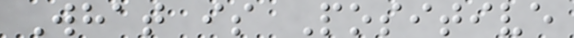What is Positive
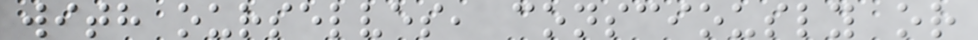with ourselves, consciously or
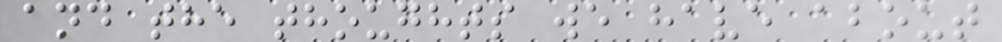and the thoughts we have about
